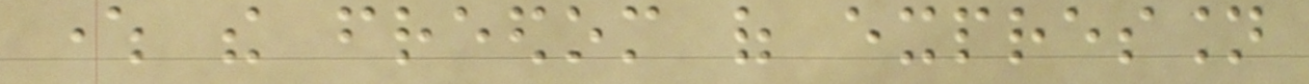where the freedom of expression
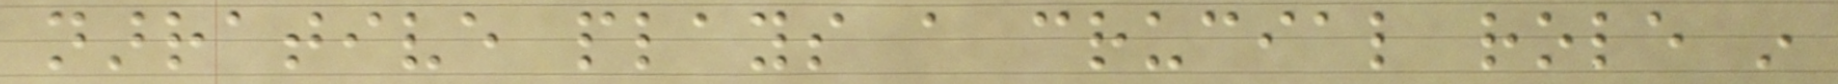narrative plays a crucial role in
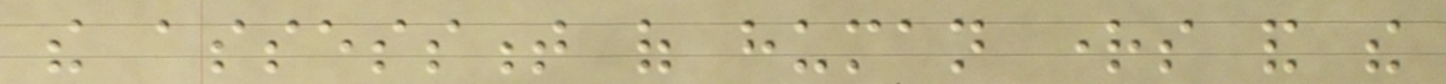the assessment of human rights and the
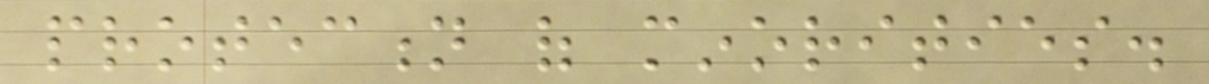protection of minorities.
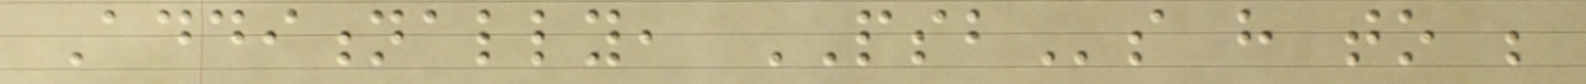Additionally, PSBs have to be
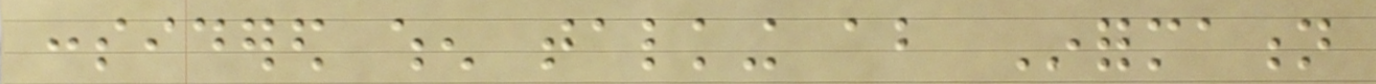considered when talking about Information
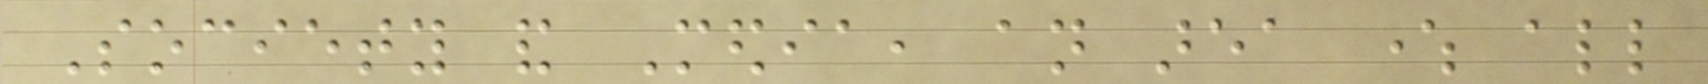Society and Media, an area where all
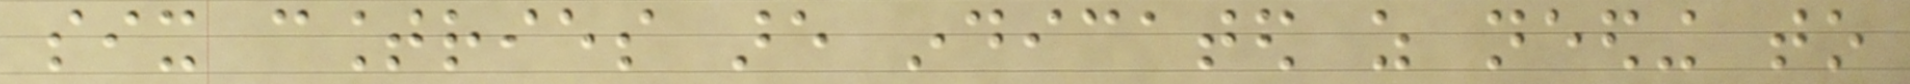six countries are indicated as needing to
